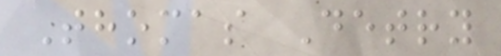Thomas Detry
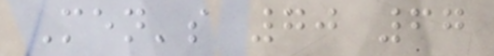Men's 70 67
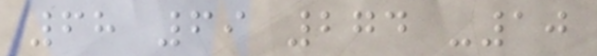68 69 274 -10
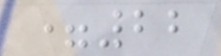=22
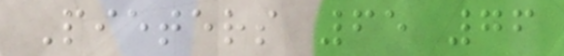Pieters 65 76
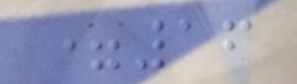=16
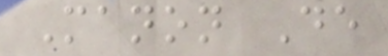Manon De
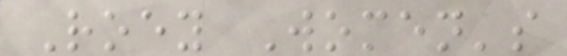Roey Women's
